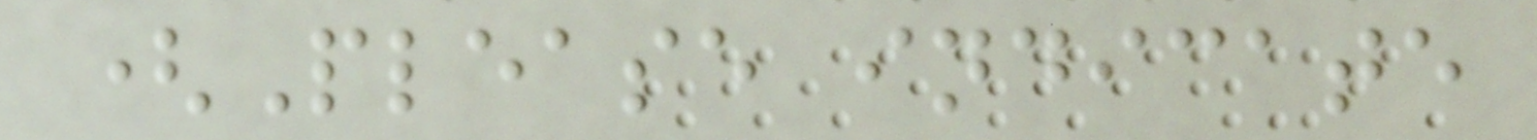(Please indicate
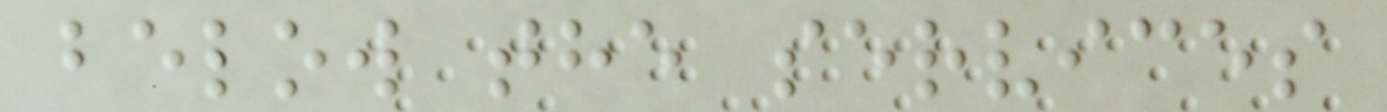below the services
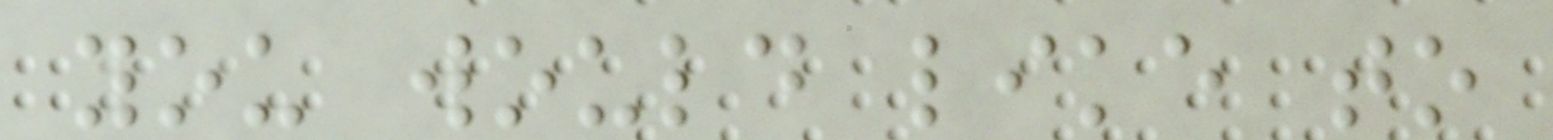you would like to
